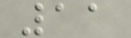11
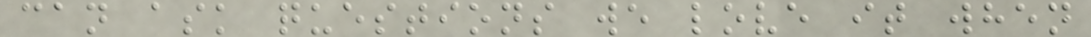can ask questions we love it when
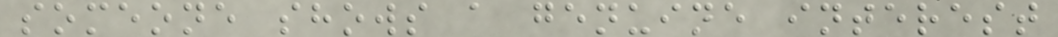someone shows a genuine interest
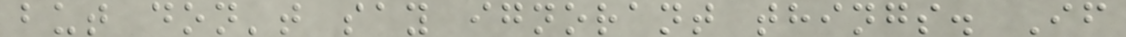but don't say ignorant things. If
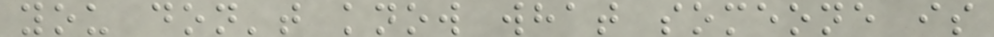you don't know what someone is
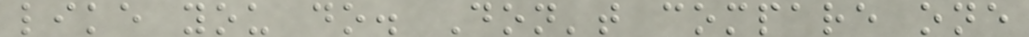like you do. Don't compare one
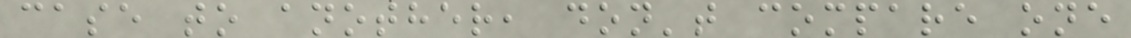case to another, don't compare one
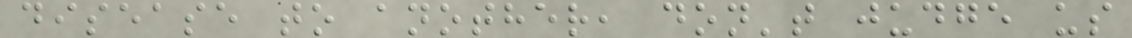disease to another, don't judge us
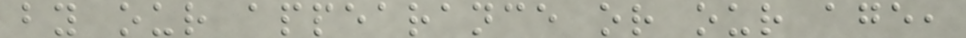by our appearance or our age,
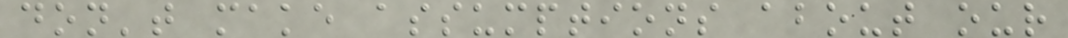don't make assumptions about our
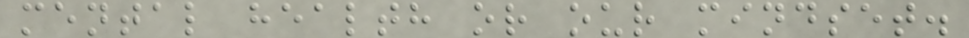mental health or our mindset.
